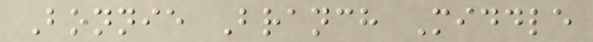Bonnie Branch Middle
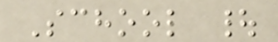School |
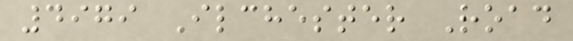4979 Ilchester Road
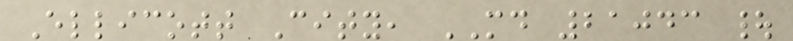Ellicott City, MD 21043 |
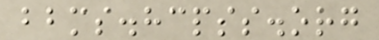bbms.hcpss.org
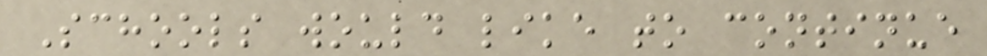Schools would like to continue
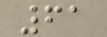61
